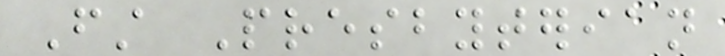First Presbyterian
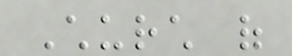Church of
